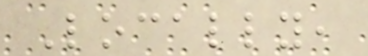Locally,
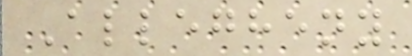Allegheny
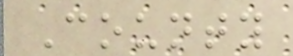County
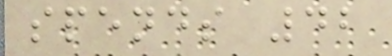spends 42
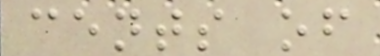cents of
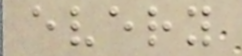every
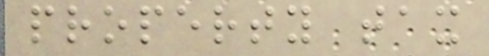property tax
